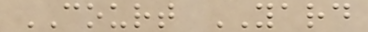COURT YARD
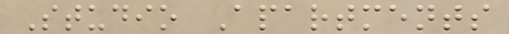Studio Apartments
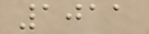1011
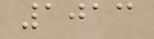1013
